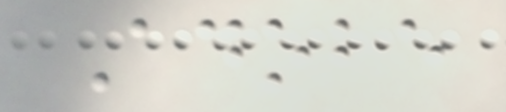Adobe
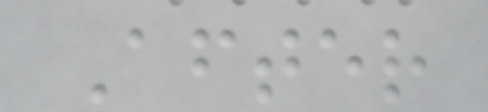After
